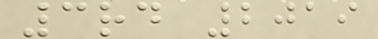3rd 2019
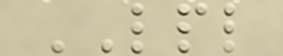LPL
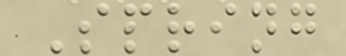Spring
